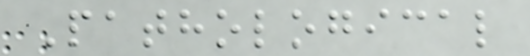Pathological
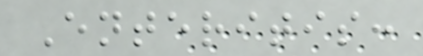Enteritis:
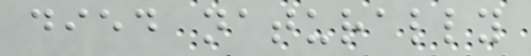died naturally
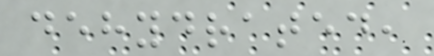dehydrated,
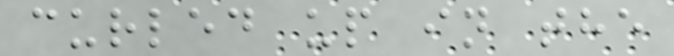curled up in the
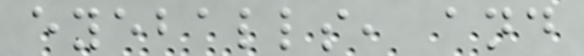eyeballs, and
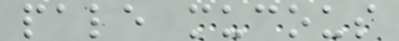pale mucous
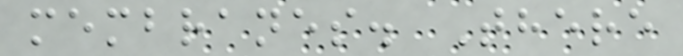membranes. There
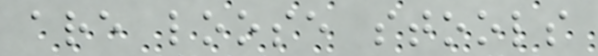are loose stools
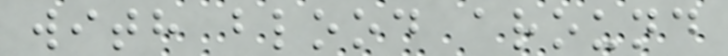with blood around
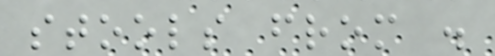stools from .
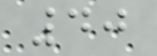40
